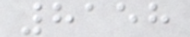8158
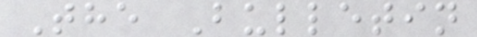The Bulletin
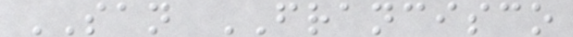SAN FRANCISCO
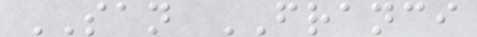SAN FRANCI
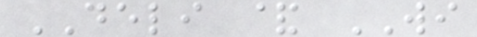DELI & WI
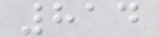814
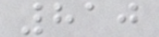810
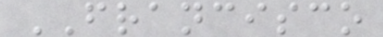FRANCISCO
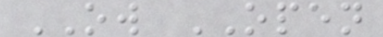OW OPEN
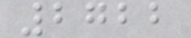2722
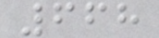668
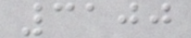3100
